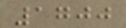1700
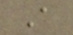A
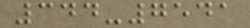344-7541
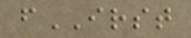fIRST
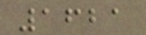1621
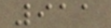911
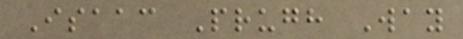Isaac Prugh Way
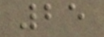25
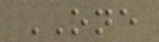ONE
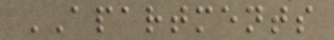APARTMENTS
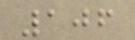106
